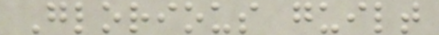Glorious guilt
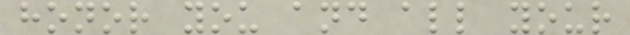honor you and all your
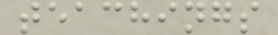teachings
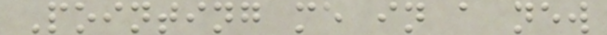Pointing me in a new
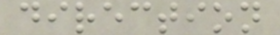direction
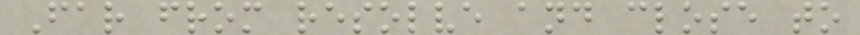Far from resolve and close to
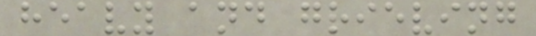heavy and grieving
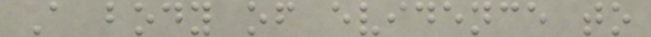A body of evidence to
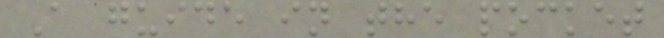A guide in the pocket
